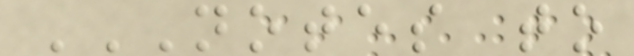NOTES TO
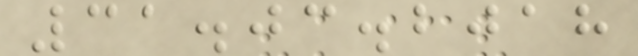31.03.2018
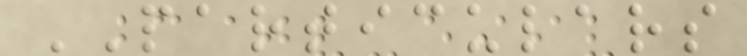PARTICULARS
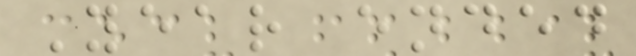Year ended
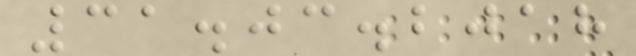31.03.2018
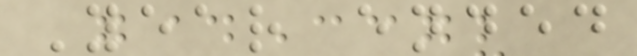Year ended
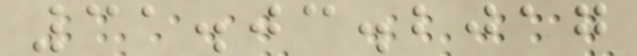31.03.2017
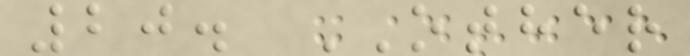20. OTHER
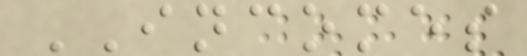INCOMES
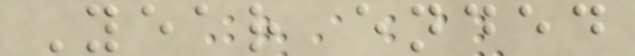Year ended
